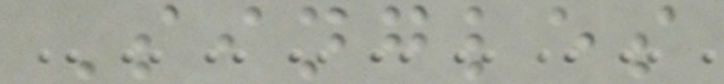Singles
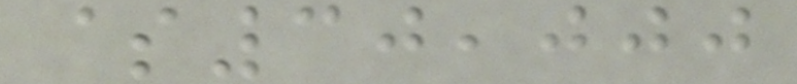$30,000
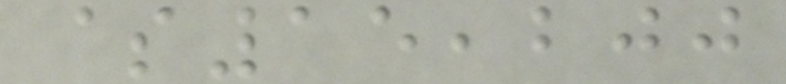$15,200
